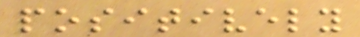positively
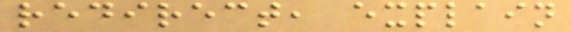redirect, explain
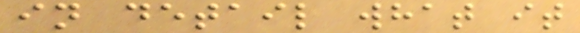in detail what it
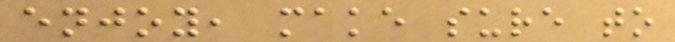enjoy, make sure to
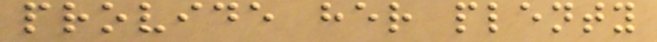provide her plenty
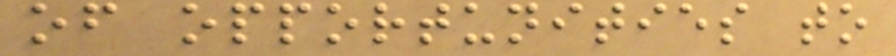of opportunities to
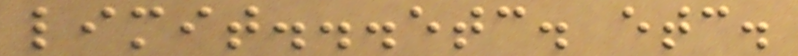limit...etc. etc.
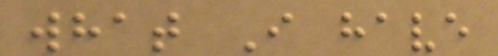what I have
